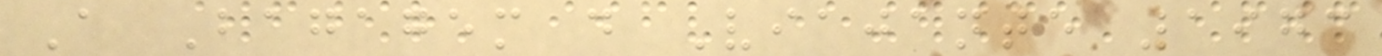A Bagagem do Viajante 1973
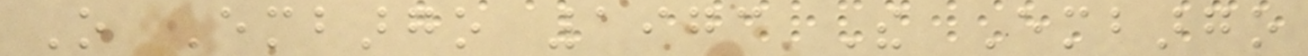O Embargo 1973 The Embargo
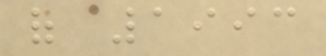of 1993
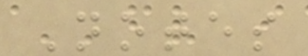Notes
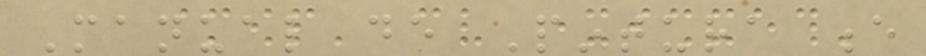Manual de Pintura e
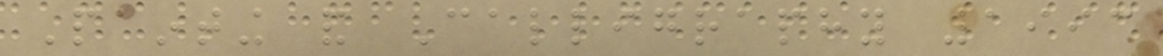Painting and Calligraphy 1993
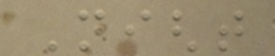Night
